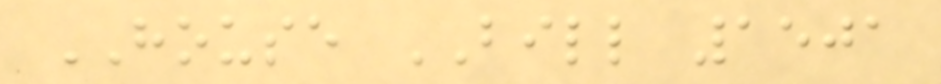HOUSE BILL 1501
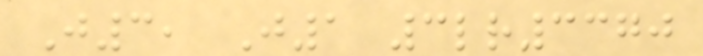J3, J1 3lr3370
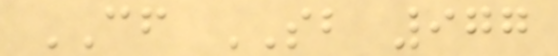CF SB 977
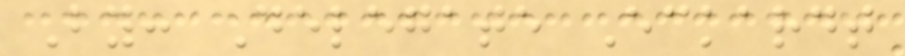By: Delegate Eckardt
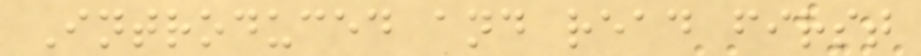Introduced and read first
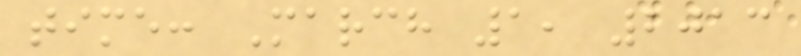time: March 1, 2013
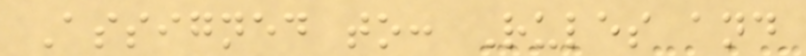Assigned to: Rules and
